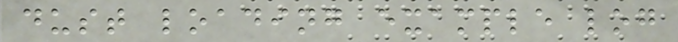dust loading example log
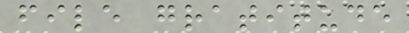file gratitude
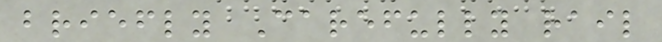briefly Carefully rail
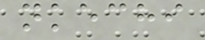nkechi
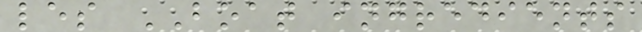les BOAT ingredients
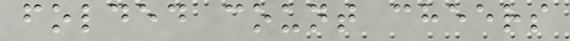folded count cheers
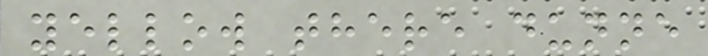yellow there dunne
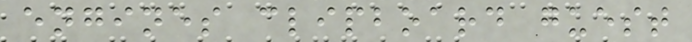engines clipboard guest
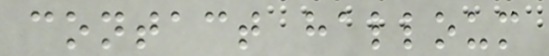contact halloum
